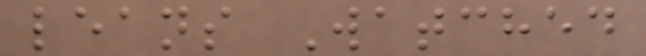leans Watched
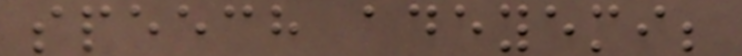speech adeyemi;
